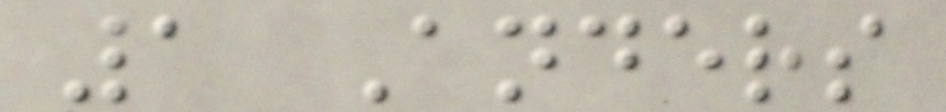1 Anders
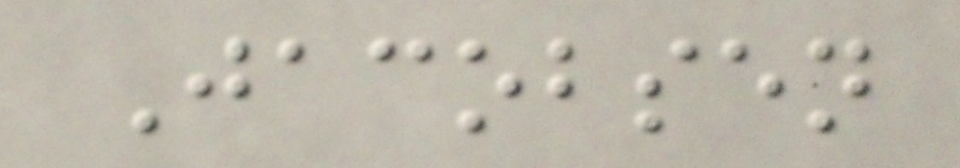Jacobsen
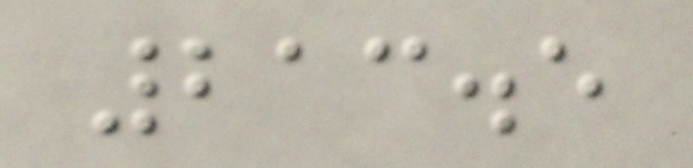213.5
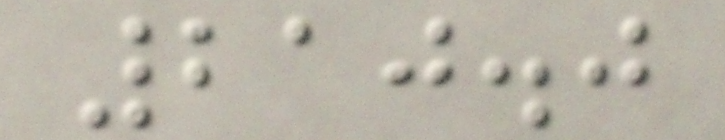210.0
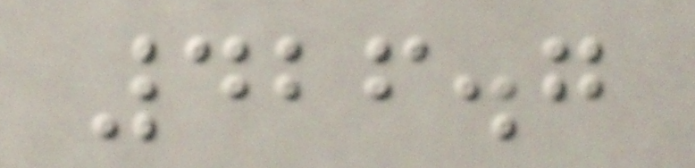426.7
